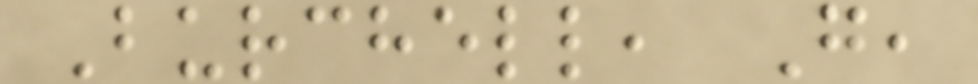Burchell, G,
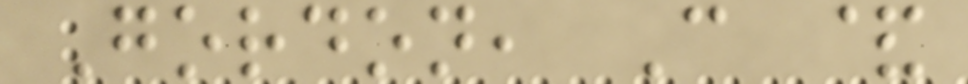Gordon, C &
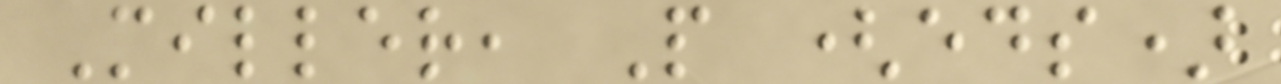Miller, P (eds)
